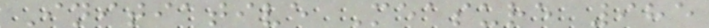Initiative Measure 985
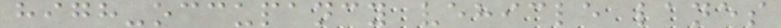high-occupancy vehicle lanes
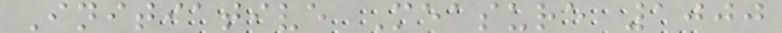Initiative Measure 1000
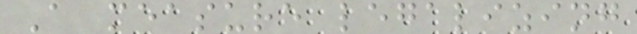A measure legalizing
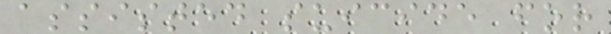assisted suicide for
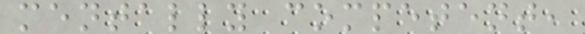mentally competent,
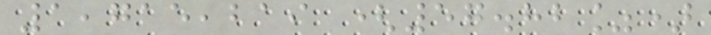1,715,219 (57.82%)
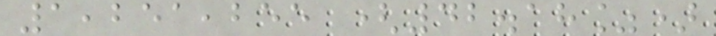1,251,255 (42.18%)
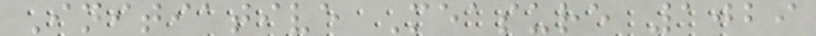Initiative Measure 1029
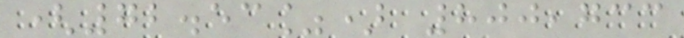(72.53%) 800,733
